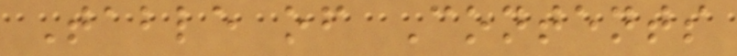Table of Contents
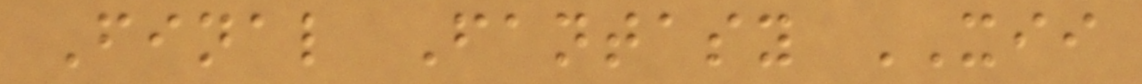Final Fantasy XII
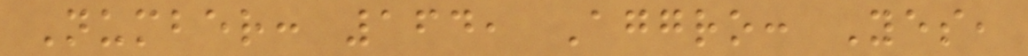Number: 164, Aggro: Yes,
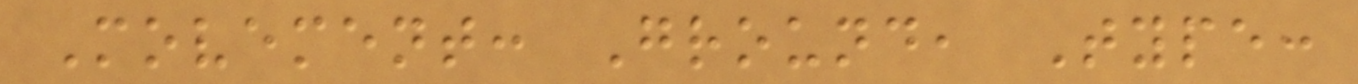Movement: Ground, Type:
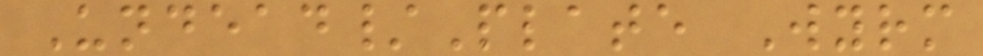Undead/Plate Wyrm
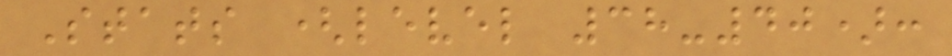Stats (level 38-40):
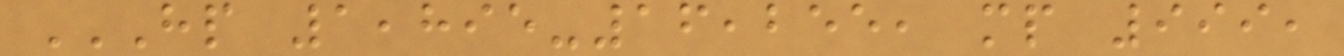HP 1,895-16,255, MP 999,
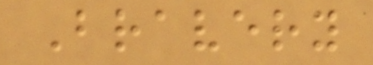Bravery
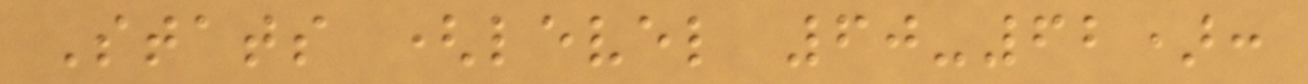Stats (level 60-62):
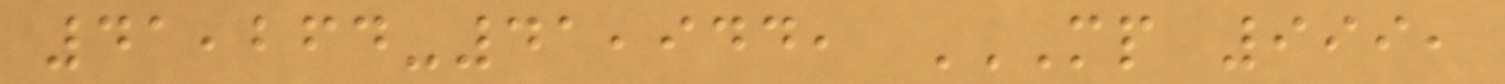41,264-41,944, MP 999,
